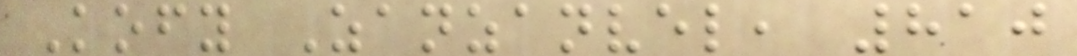Kofy Zanzanvel, 810
